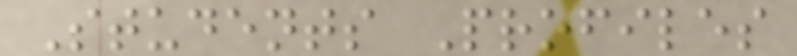Students Profiles
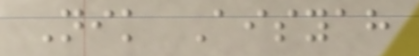Nik Aisyah
